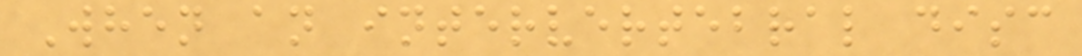When an intervertebral disc
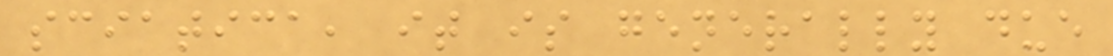sciatica, it is generally due
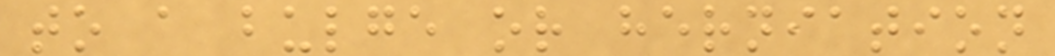to a bulge or herniation
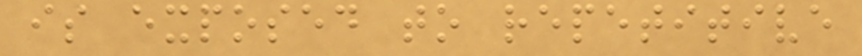is exposed to repetitive
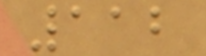112
